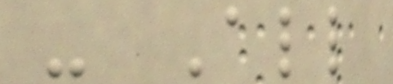- All
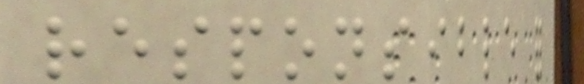responsible for
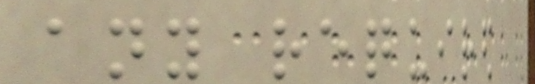any required
